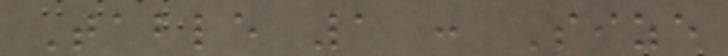Table 1 : Size
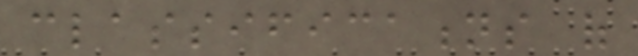classifications of
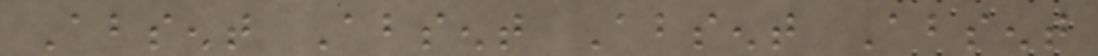Absent Absent Absent Absent
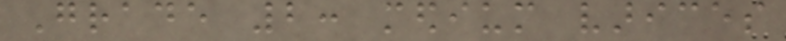Grade 2: medium varices
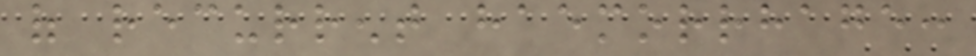of recurrent haemorrhage:
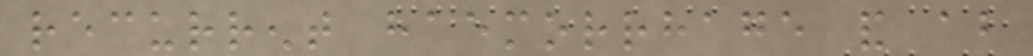recurrent haemorrhage and about
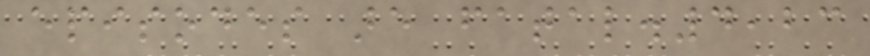episodes are fatal.4,23
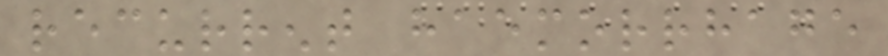recurrent haemorrhage
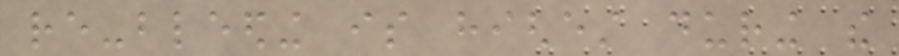re-bleeding is highest during the
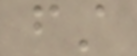first
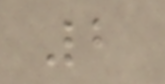2
